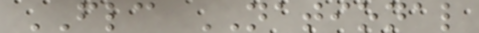FLC NATIONAL
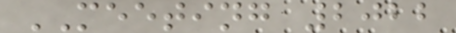MEETING 2022
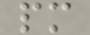pm
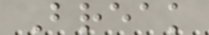Break
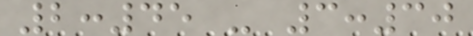2:45 - 3:30
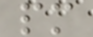pm
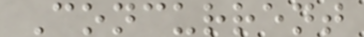Concurrent
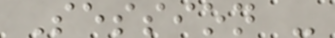Session -
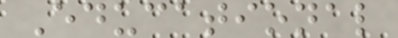Educational
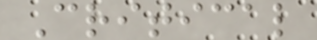Critical
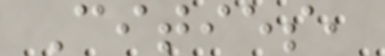Cities,
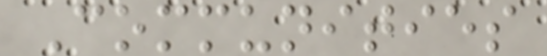Communities
